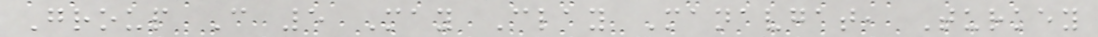Group C 5 May Clay Manavgat, Turkey
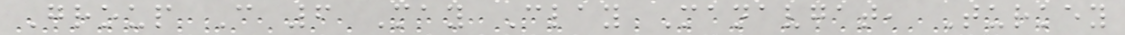Group C 6 May Clay Manavgat, Turkey
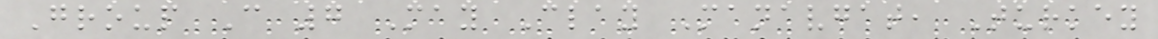Group C 7 May Clay Manavgat, Turkey
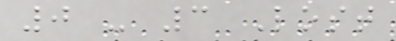0 - 3 Lost
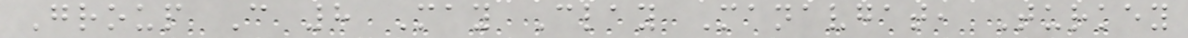Group C 8 May Clay Manavgat, Turkey
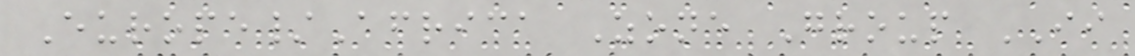Europe/Africa Zone Group II
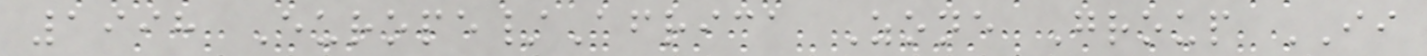1998 Europe/Africa Zone Group II
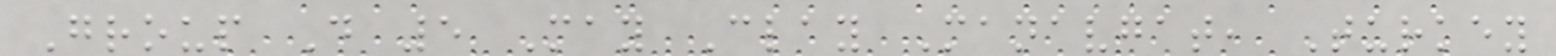Group D 5 May Clay Manavgat, Turkey
